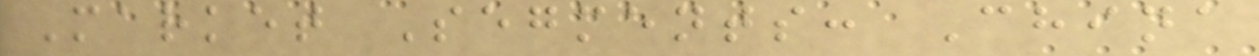Market Segments: China
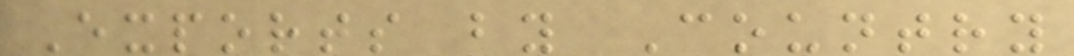Exports by Country
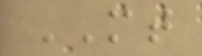MT
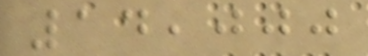14,000
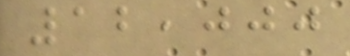12,000
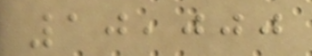10,000
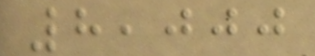8,000
